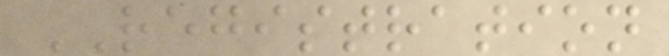REGISTRATION
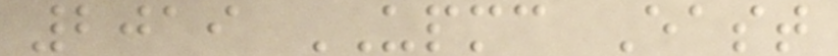2019 UPMC East
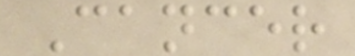Cancer
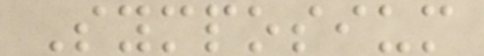Symposium
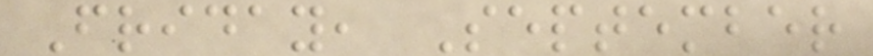Friday, September
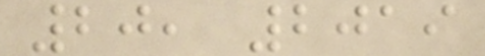20, 2019
